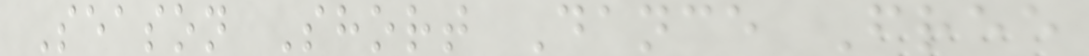Season Short Dance Free
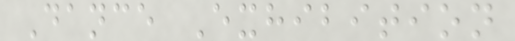Dance Exhibition
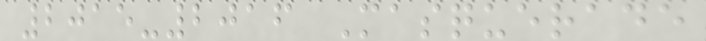2015-2016 Masquerade
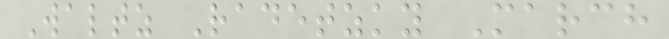Waltz Radetzky March
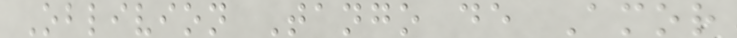Oblivion Tango de Amor
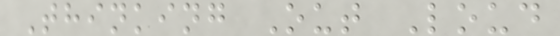Thinking Out Loud
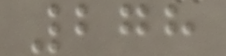278
